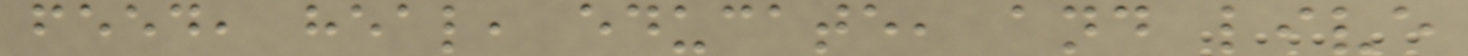feed, heal, educate, and live
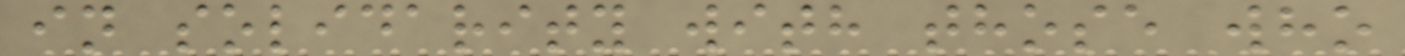in solidarity with those who
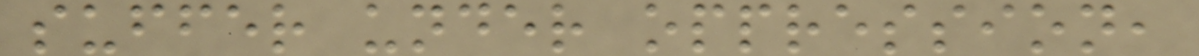suffer under oppression,
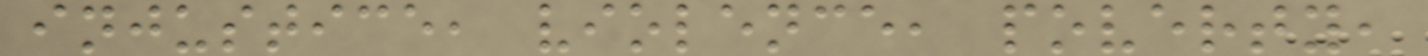injustice, violence, poverty,
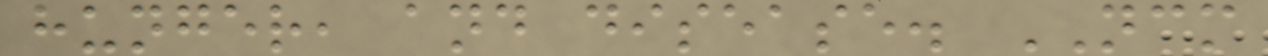hunger, and disease. NCM
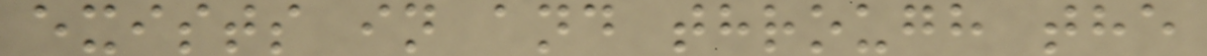exists in and through the
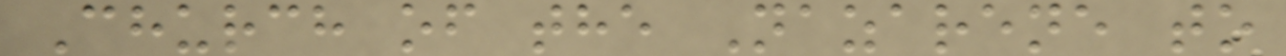Church of the Nazarene to
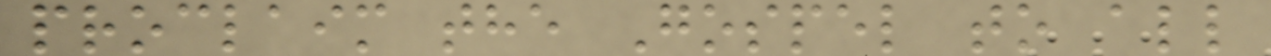proclaim the Gospel to all
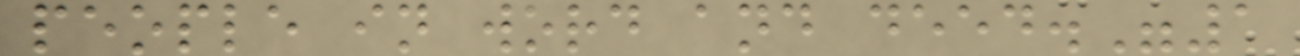people in word and deed."1
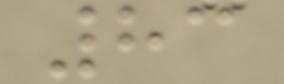83
